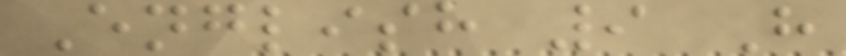English 9 H
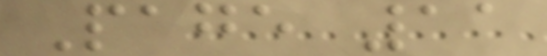Page 11
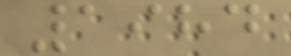1984
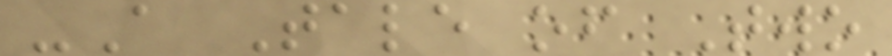-A Tale of Two
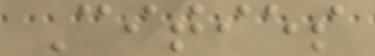Cities
